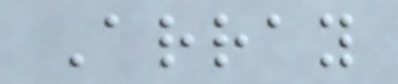Array
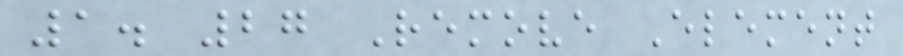1. 27 Remove Element
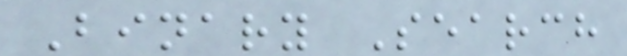Binary Search
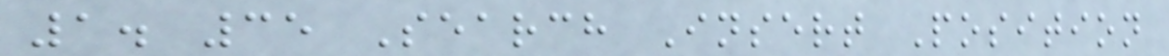1. 35 Search Insert Position
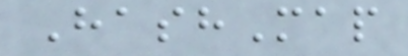HashMap
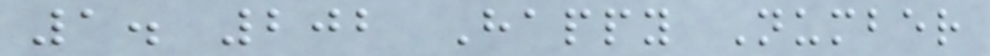1. 202 Happy Number
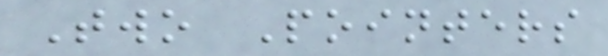Two Pointers
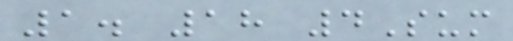1. 18 4Sum
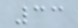33
